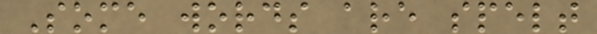Some words are spelt
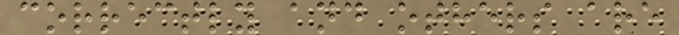correctly and others are
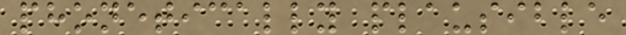phonetically plausible
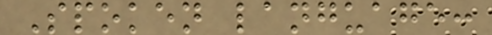Spoken language:
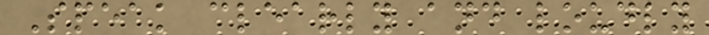Speak clearly and loudly
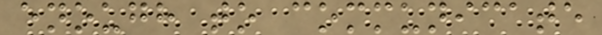enough to communicate
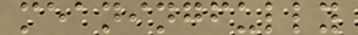meaningfully
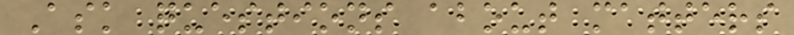Ask questions about matters
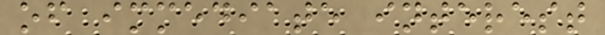of immediate interest
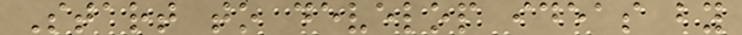Start to develop ideas by
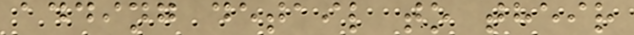adding detail to their
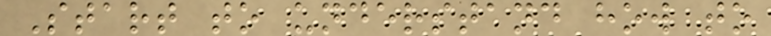Start to understand how to
